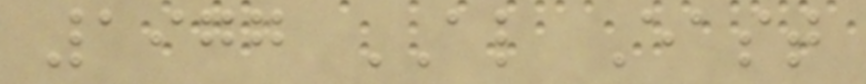1977 AL East
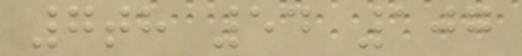7th 54 107
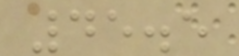45.5
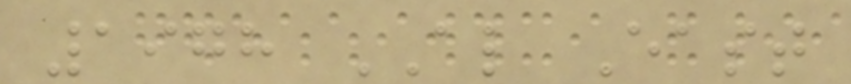1978 AL East
